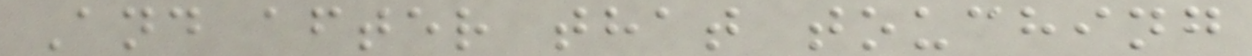And after that touching
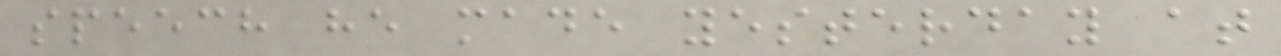speech he made yesterday at
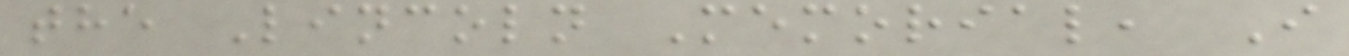the Lincoln Memorial, I
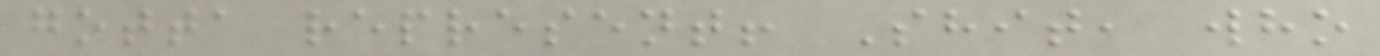gotta represent! Shit, who
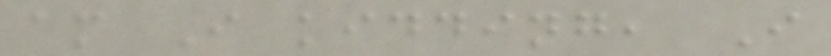am I kidding, I
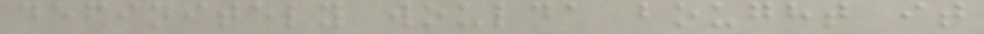definitely woulda bought it
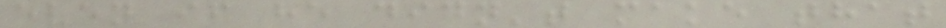even if he didn't make that
